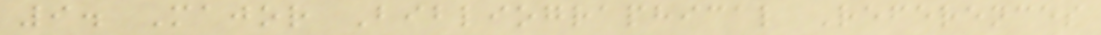9. Major Bibliographical References
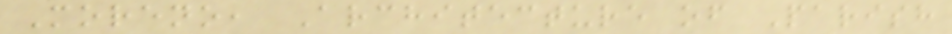Moreno, Architecture of Parish
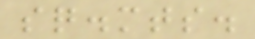sq.mts.
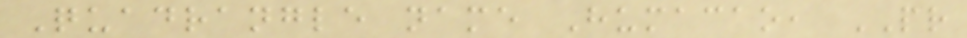Quadrangle name Humacao, PR
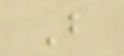B
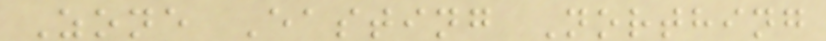Zone Easting Northing
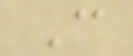C
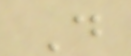D
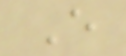E
